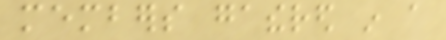members gathered in a
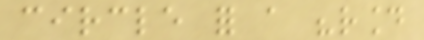circle for a "round
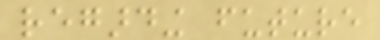regarding future
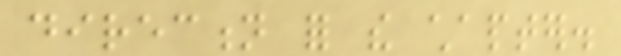direction for the chapter.
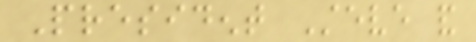President Steve and
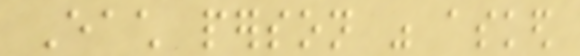Each person was asked
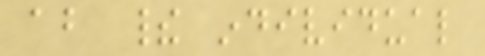about their individual
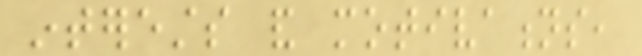interests and motivations,
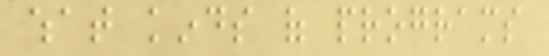what kinds of programs
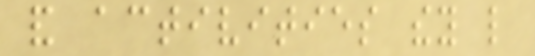and activities they like
